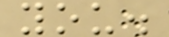you.
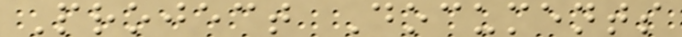Project Documents
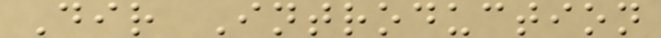Dir Introduction
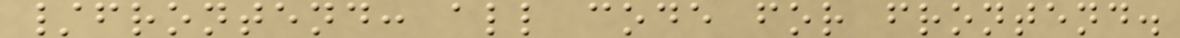/frontend: all code for frontend.
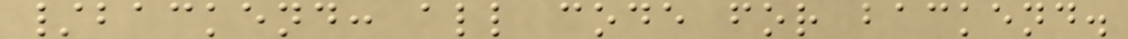/backend: all code for backend.
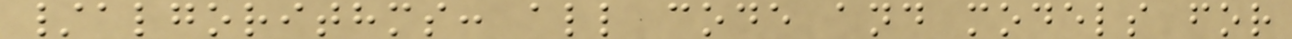/algorithms: all code and models for
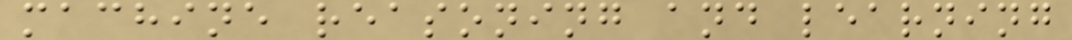machine reasoning and learning
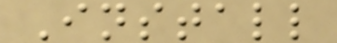Install
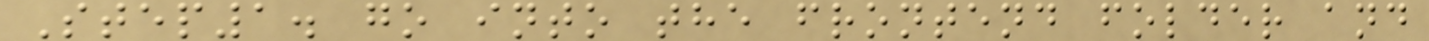Step1. go into the frontend folder and
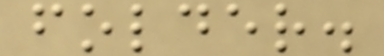folder.
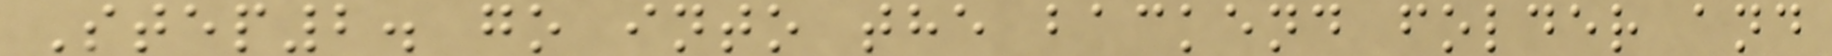Step2. go into the backend folder and
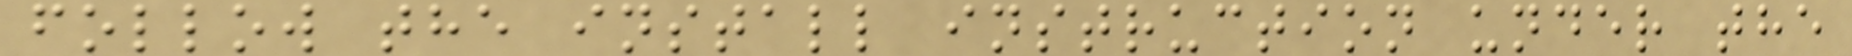follow the install instruction under the
